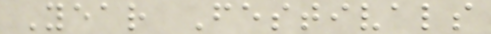Year Festivals
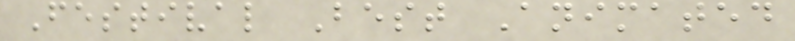Festival Best Animated
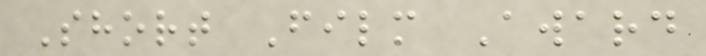Short Film Award
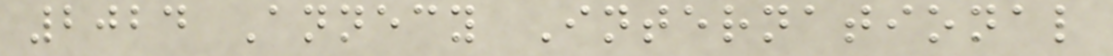2024 Annecy International
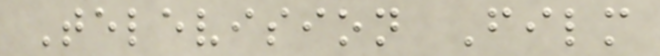Television Film
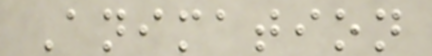Animation
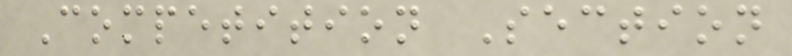Competition Section
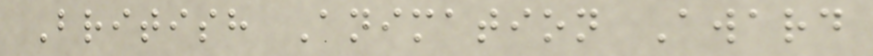British Animation Award
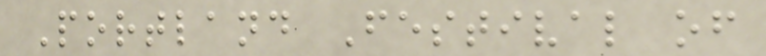Portland Festival of
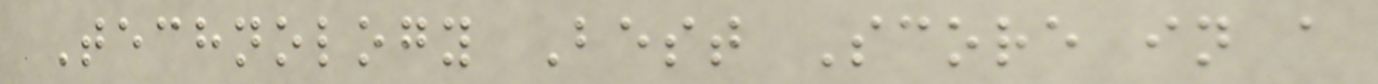Technology Best Score in a
